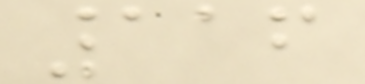116
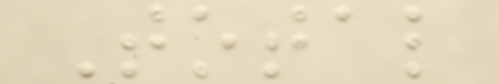Total
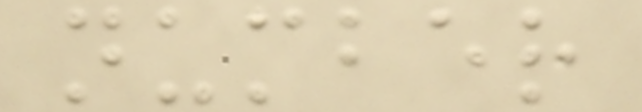number
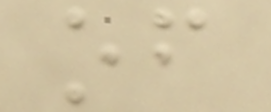of
